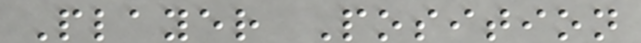Player Position
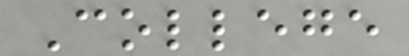College
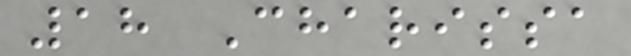18 Charissa
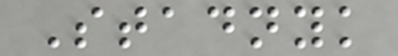Stadnyk
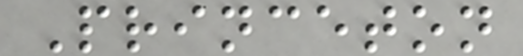Princeton
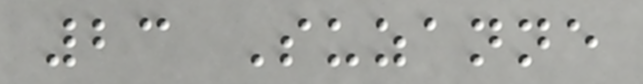23 Suzanne
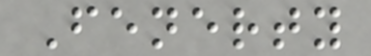Fenerty
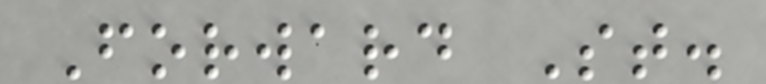Forward St.
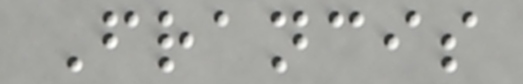Francis
